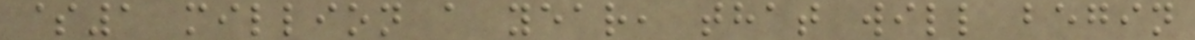$1 million a year, that will begin
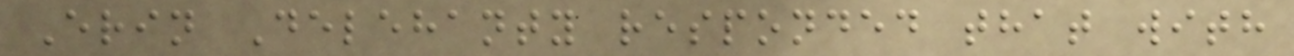Erin Delehanty responded that with
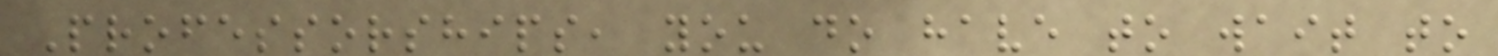Professorships, you do have to wait to
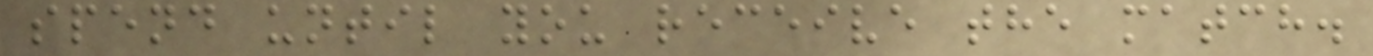spend until you receive the match.
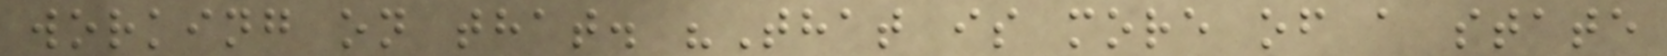working on that. "That is more of a state
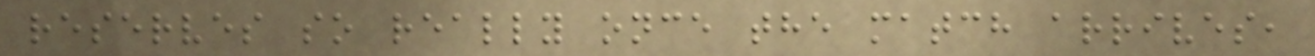reserves so really once the match arrives,
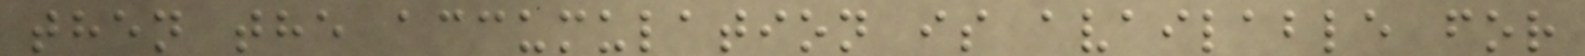then the accumulation is available for
